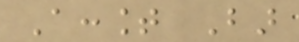Account Bar
